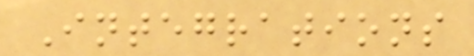Integrations
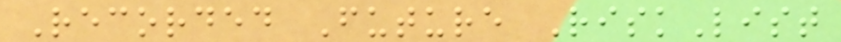Recorded Future RiskList
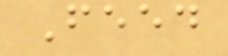Feed
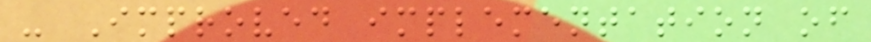- Improved implementation of
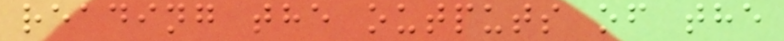reading the outputs of the
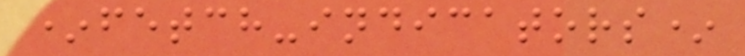*fetch-indicators*
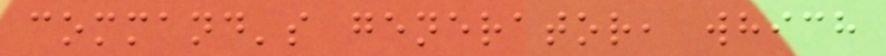command's generator, which
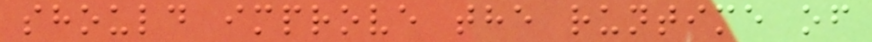should improve the runtime of
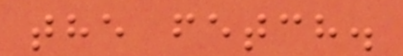the fetch.
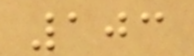103
